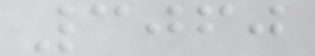3060
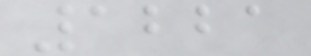1221
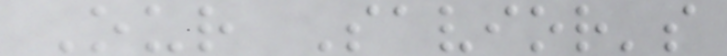Our Savior's
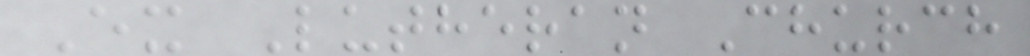Ex Lutheran Church
